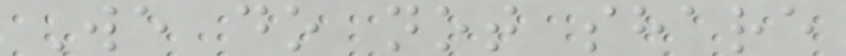We do not share
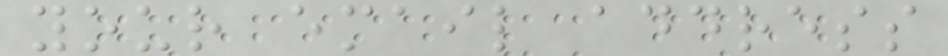your email address
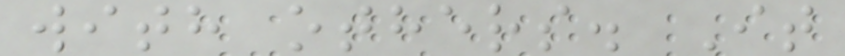with others. It
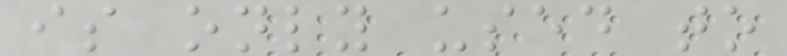is only used to
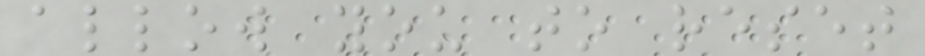allow you to reset
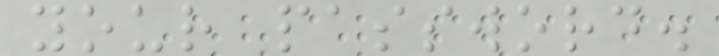your password.
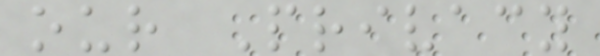our Privacy
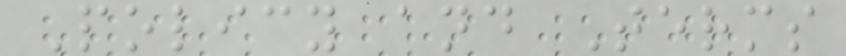Policy and Terms
